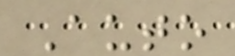Auto
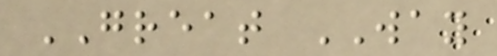GREAT WAY
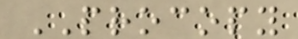PROCOPY
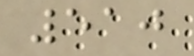510
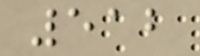512
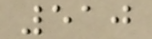510
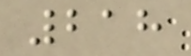218
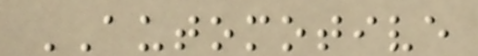AUTOMOTIVE
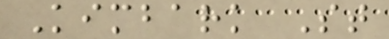Kimbark St
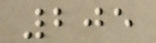205
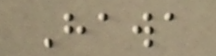Hawa
